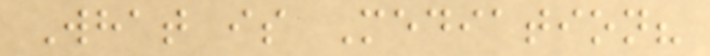What is Mediation?
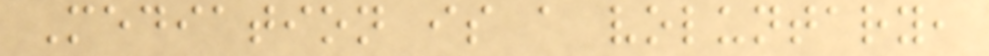Mediation is a voluntary,
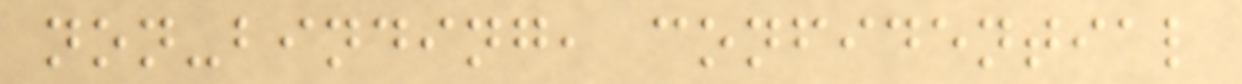non-binding, confidential
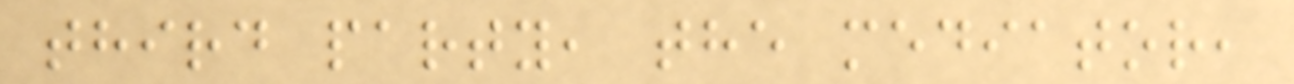third party, the mediator,
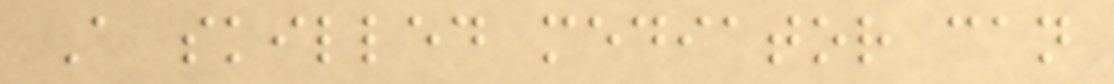A skilled mediator can
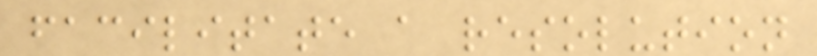facilitate a resolution
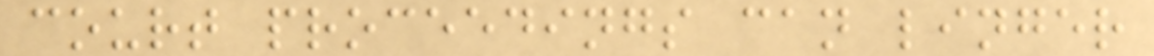court proceedings can linger
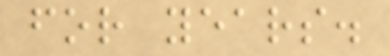for years.
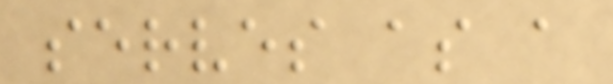serves as a
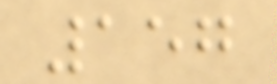157
